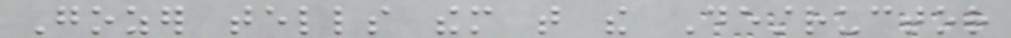Gozer tells them that the Destructor
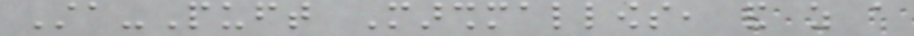Sta-Puft Marshmallows, and as a
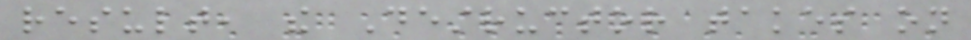result, the Destructor takes on
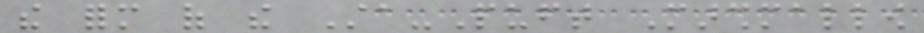the form of the Sta-Puft Marshmallow
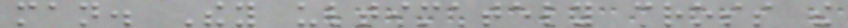man. They ultimately cross the
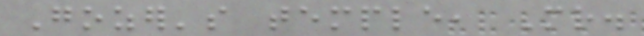Gozer's temple, Mr.
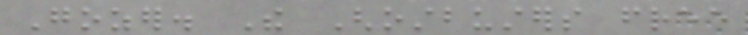Gozer. The Ghostbusters free
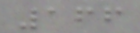166
